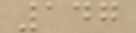147
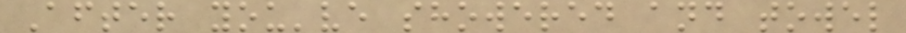After you've showered and towel
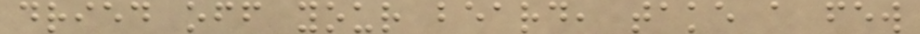dried off your beard, take a few
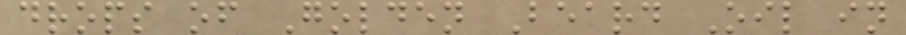drops of Golden Beard Oil in
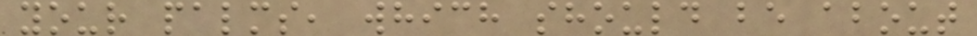your palms, which should be about
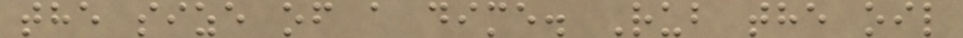the size of a dime. Rub the oil
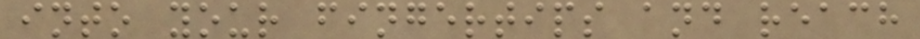into your fingertips and reach
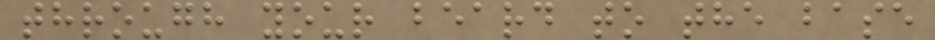through your beard to the base
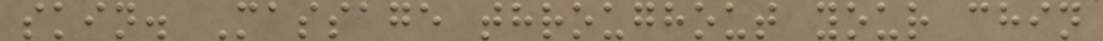skin. Massage throughout your chin
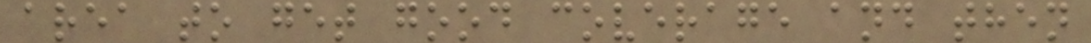area to get good coverage and then
